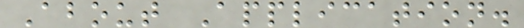About Application.
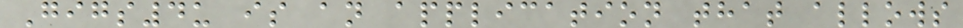Gigs4u is an application that allows
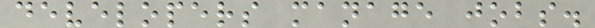developers manage jobs.
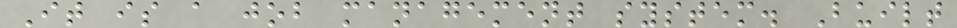It is a job management system. Built
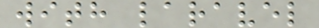with laravel
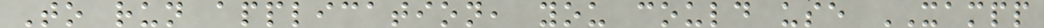To run application, you could use XAMPP
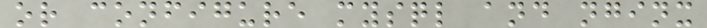or configure mysql and nginx
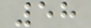58
